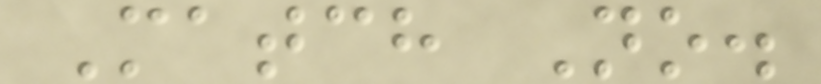Match No.
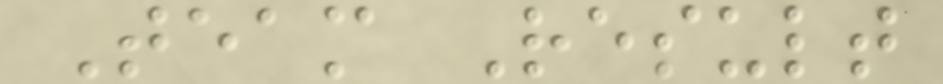Team Result
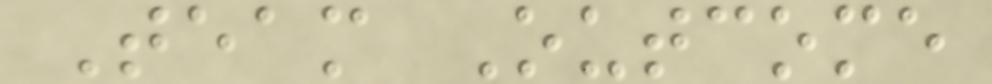Team Outcome
